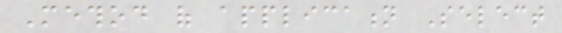Method of application Select
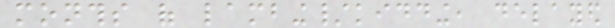months of lambing/kidding, delayed
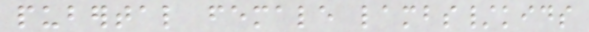pubertal female lambs/kids
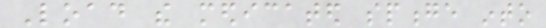Load the medicated sponge into
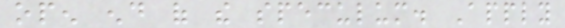open end of the speculum. Apply
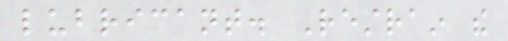lubricant. Restrain the
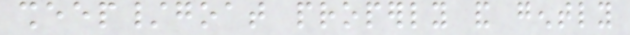sheep/goat properly and gently
